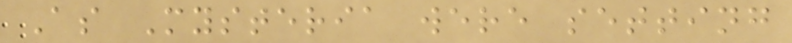As Mysteria were setting
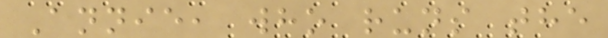Annie, who runs the
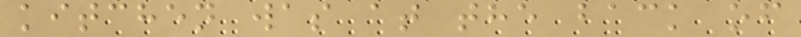kitchen was at the back of
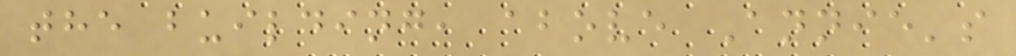the building, above Annie's
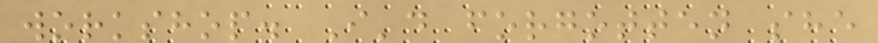workshop. I'd forgotten she
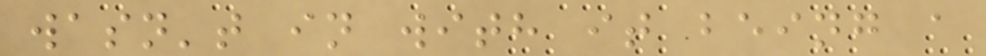wasn't in with it being a
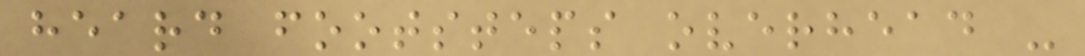heard footsteps overhead -
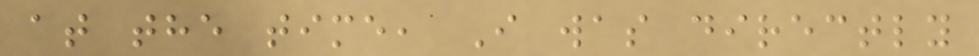at the time, I was directly
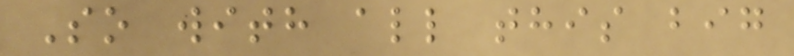So with all this big
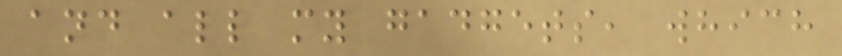and all my gadgets, which
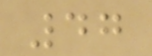47
